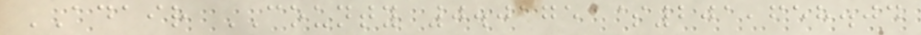ADAIR COUNTY 0.0175 $201,658.04
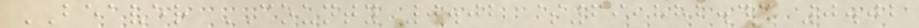BEAVER COUNTY 0.02 $69,882.43 0.02
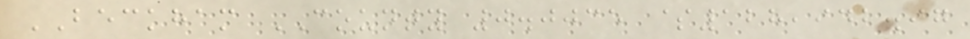BECKHAM COUNTY 0.0035 $128,942.97
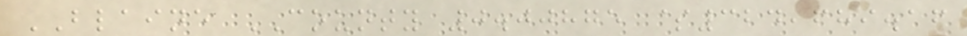BLAINE COUNTY 0.00875 $324,689.16
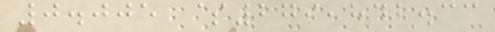0.005 $279,842.33
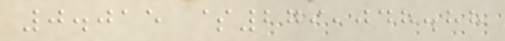0.015 $279,048.88
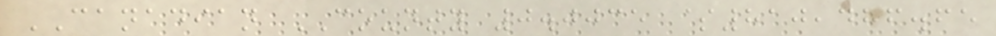CANADIAN COUNTY 0.0035 $810,486.65
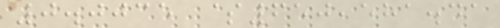0.0035 $650,581.41
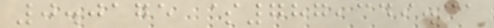0.0175 $787,349.31
